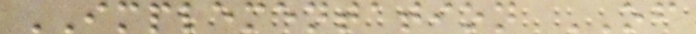IMPLEMENTATION OF
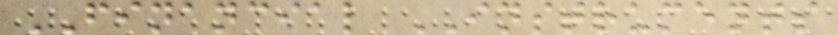FINANCIAL INSTRUMENTS
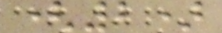(2)
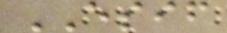ESIF
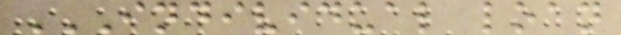INDIVIDUAL LOAN
